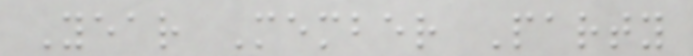Year Member Party
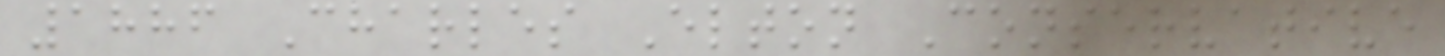1886 Charles Elton Conservative
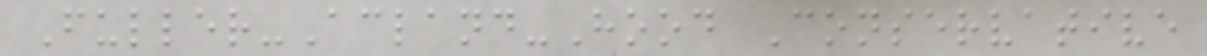Fuller-Acland-Hood Conservative
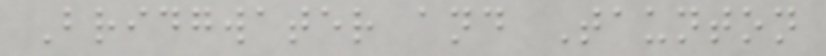Bridgwater and Taunton
